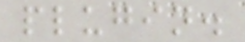plugin.
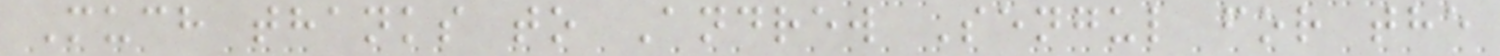Much thanks to Andrew Sengul for the
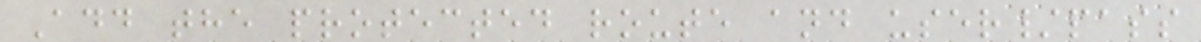Add the protected route and user/pass
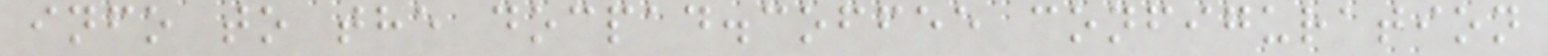info to the docpad.coffee configuration
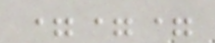===
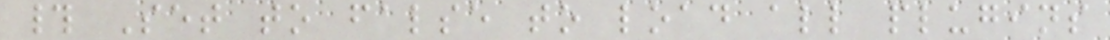# Set to false to load all plugins
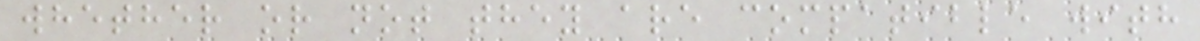whether or not they are compatible with
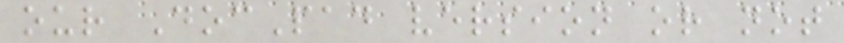our DocPad version or not
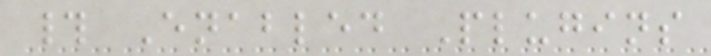# Enabled Plugins
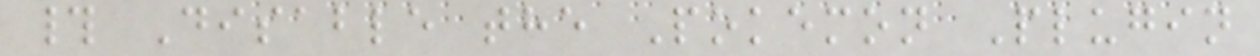# Disable the Pokemon Plugin
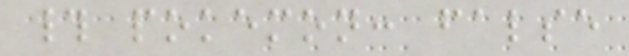# pokemon: false
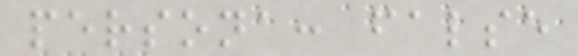persona: false
